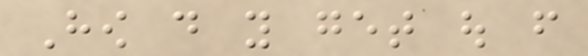How do you get out from
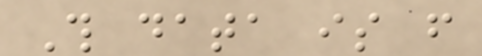This data is from
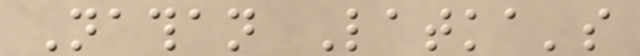Nathan Latka's
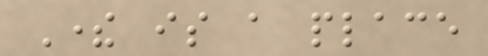There is a place
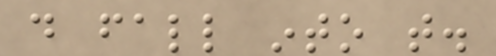do fall into that.
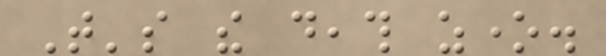That's the death zone.
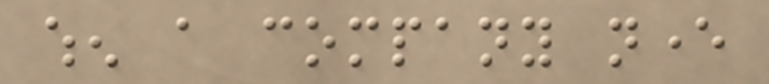when a company never
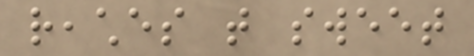reaches that sweet
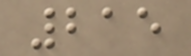215
